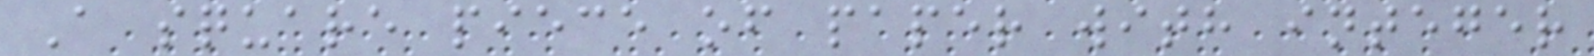A square piece of paper with integer
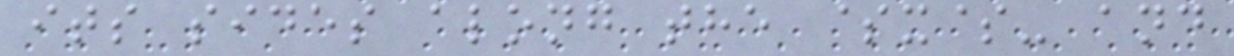its sides along the $x$- and
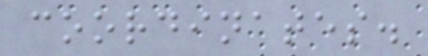coordinates.
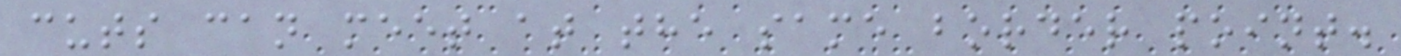cuts can meet at the same border point.
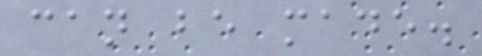can be made.
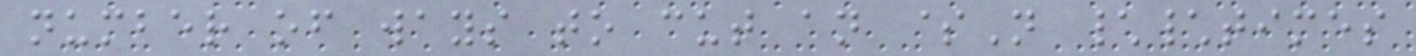number of ways to cut an $N \\times
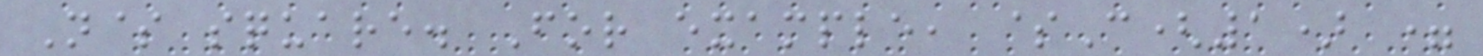N$ square. For example, $C(1) =
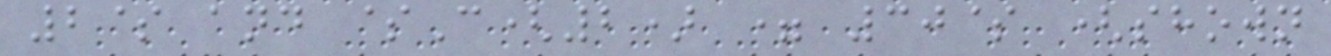2$ and $C(2) = 30$ (shown
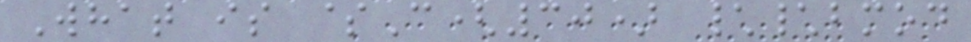What is $C(30) \\bmod
